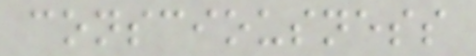consciousness
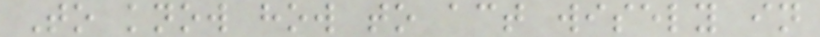To know how to act wisely in
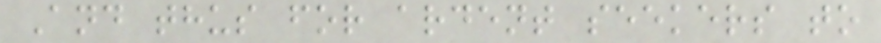And thus for ardent seekers to
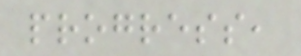progress,
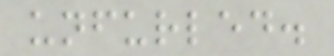unfurled.
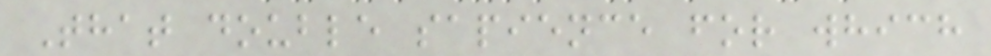That double sapience for which
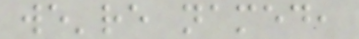we're named,
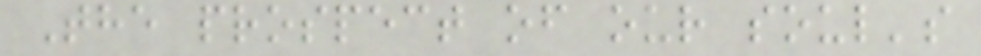The prospect of our soul's
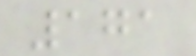171
